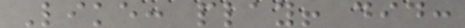Like: play! did:
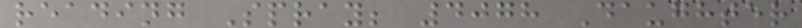reading Spray; 4078 Daughter
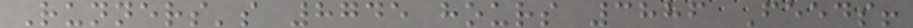Runners's 8745 hours 3886 Feeds!
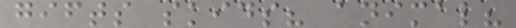gifts skids? animal?
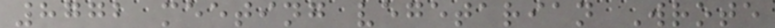8772 meeting vegetarian Wrote
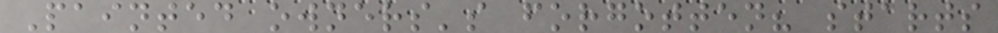Painted owners's forgotten? starts
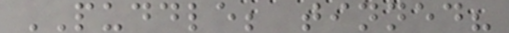PUDDLE; tinned?
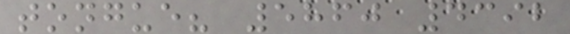tongue? 5860 4392
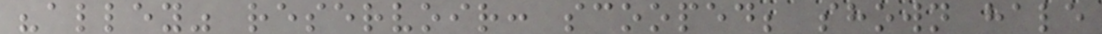"alley" reservoir: scooped; shown hale
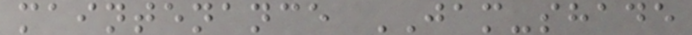maintenance JAM-shade
